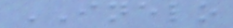INELO
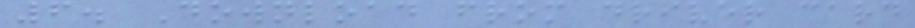6. Download from driver card
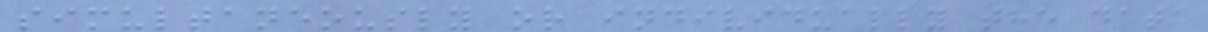simultaneously or individually the data
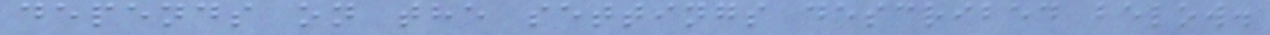depends on the settings described below.
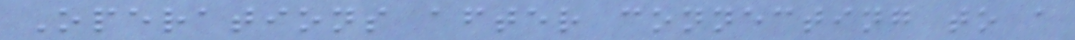Operations after connecting to a
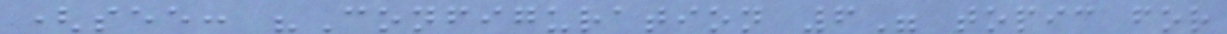(see: "Configuration 6" topic for
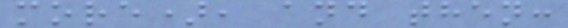more), and then:
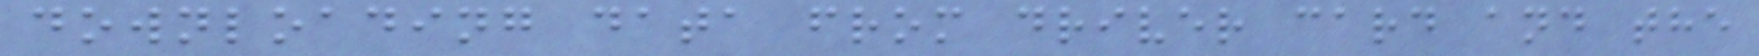downloading data from driver card and the
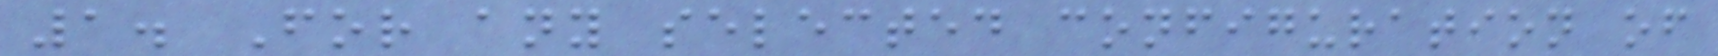1. For any selected configuration of
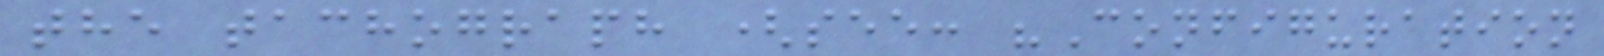the tachograph (see: "Configuration
